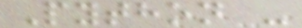Python -
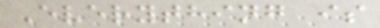Everything is
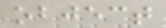object
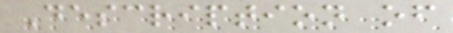Description of
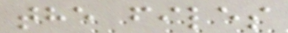the files
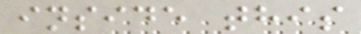inside this
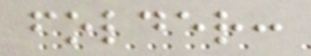folder:
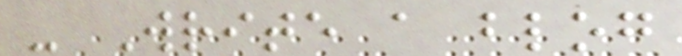- Write a blog
